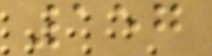157
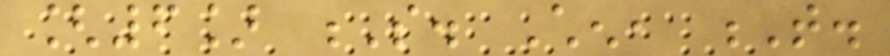[6] S. Chen, T.
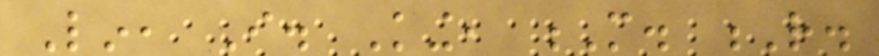Lin, I. King, M. R.
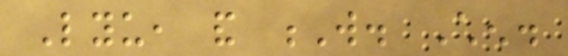Lyu, and W. Chen.
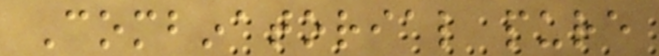Combinatorial pure
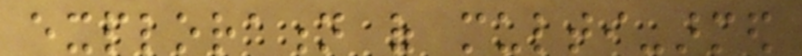exploration of multi-armed
